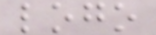logo
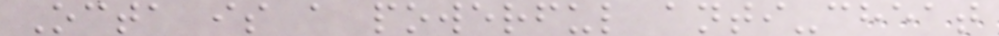Octa is a powerful anti-cheat
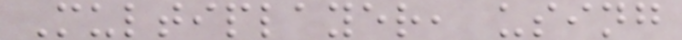Multiplayer, using
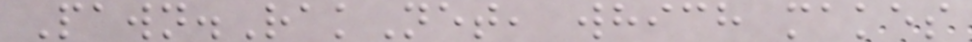Pawn.RakNet, which makes
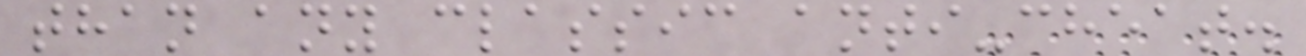than any classic anti-cheat.
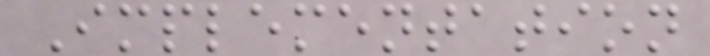Implementation
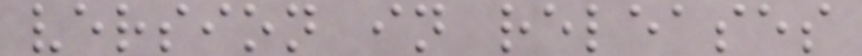version in releases
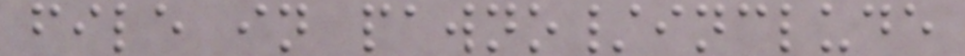file in pawno/include
